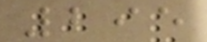295
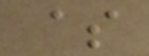$
